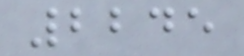2245
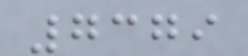7379
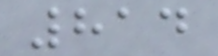814
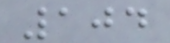104
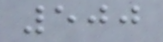500
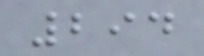294
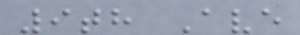9th Ave
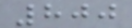800
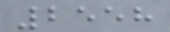2558
